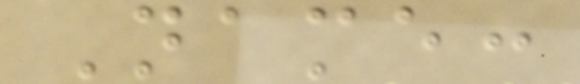Name:
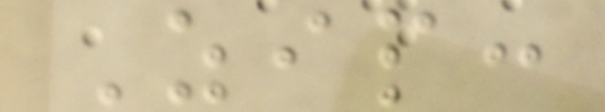Zip:
